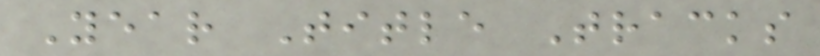Year Title Tracks
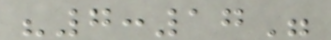"7:17"
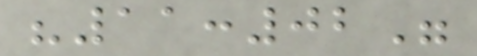"11:02"
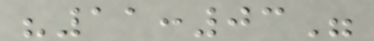"11:03"
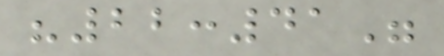"22:41"
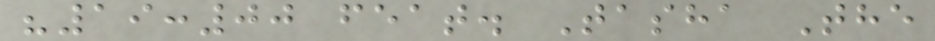"19:00 feat. Tasha The
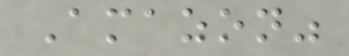Amazon"
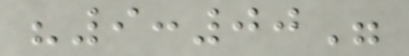"9:00"
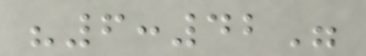"6:42"
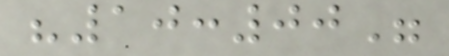"10:00"
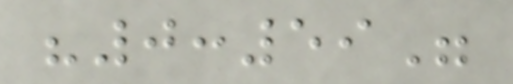"0:59"
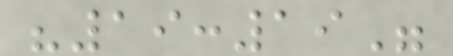"19:19"
